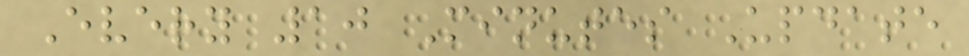Every 10 Minutes Update
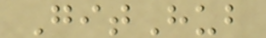GitHub
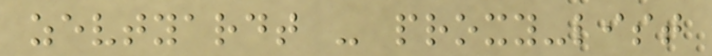zevtyardt - proxy-list
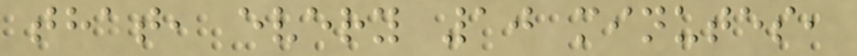that, every 10 minutes,
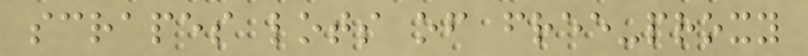scrapes lots of free-proxy
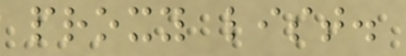proxy list.
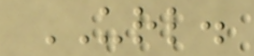URL.
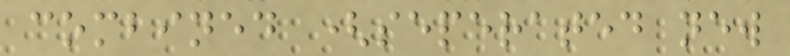combined (seperated new
